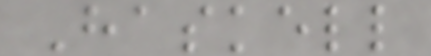Haskell
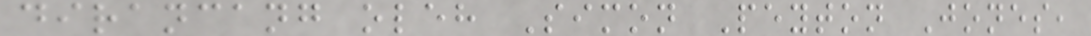dirancang oleh Simon Peyton Jones,
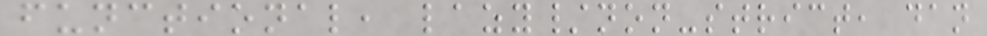functional, lazy/non-strict, dan
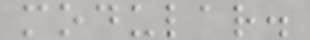modular.
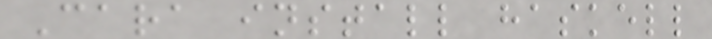Cara install haskell
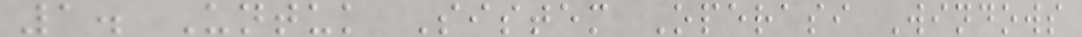1. Untuk Sistem Operasi Windows
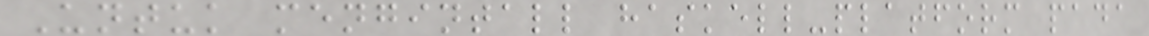Untuk mengintall haskell-platform pada
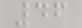46
